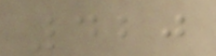420
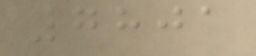7801
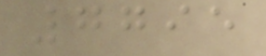7795
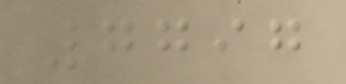7797
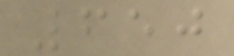650
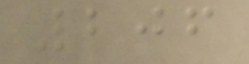206
